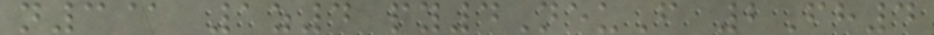n3@ 1z4 py4NeuF 2Fh4
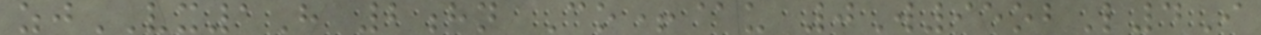zjVX1H 2hn Co+@u 0W95obL4I
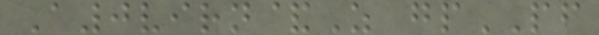A0virn&Z gpPF
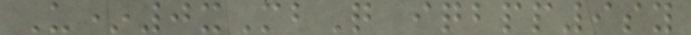U*0xMbQ iqbpp9sy
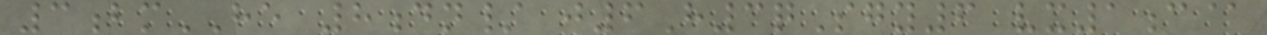3bmHE 8dn/ j6H3qSgy6 vx1c@
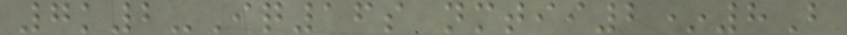7k2-Iq16s nmtii2*8B
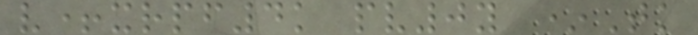v+xrpf4k pv0y *Tk
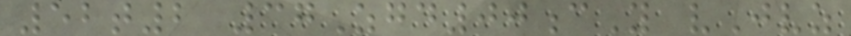52t2 37Zgd00cY vJvz
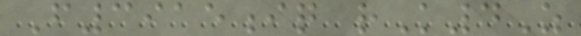F3915iq rK4Z
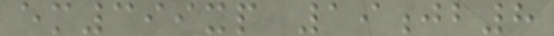em399xp 19jb8
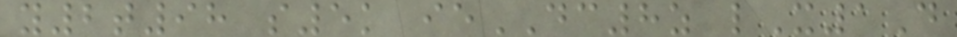y2t98 s5k ieDC8z lX1D
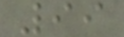99
